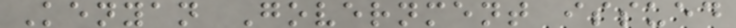Kenyan Government issued
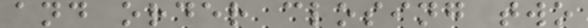and order closing two
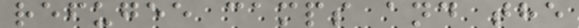refugee camps and the
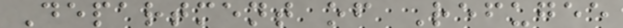Department of Refugee
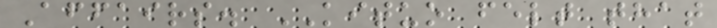Affairs. KITUO felt that
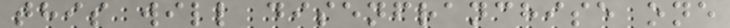this will disenfranchise one
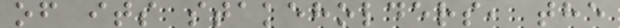of its stakeholders, the
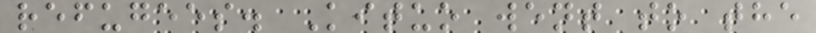refugees. Kituo went to the
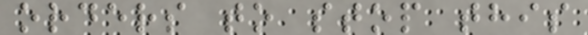orders to stop this
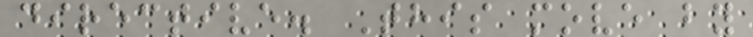directive. This move by
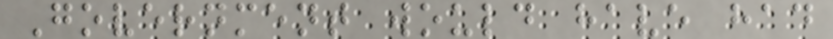Government would have had
